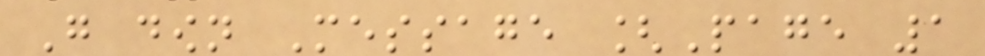Go down Message [Page 1
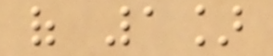of 1]
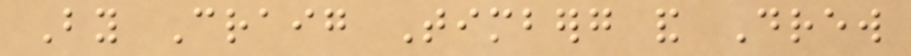By Craig Timberg and Drew
